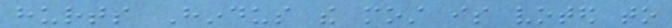hurts Hindus the most is voted to
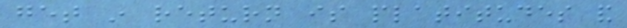get in return is platitudes and
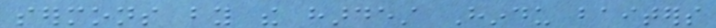sermons by the hardest Hindu baiters
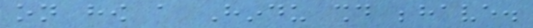on how a Hindu should behave.
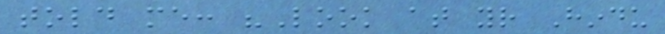told me: "Look at your Hindu
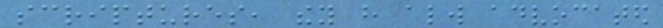scriptures, they have always advocated
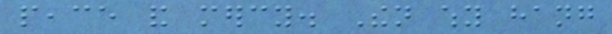peace and mercy. Then why hang
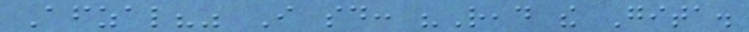Afzal?" I said: "Read the Gita.
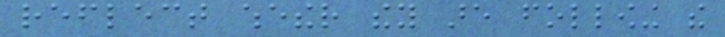reflect whether they are following the
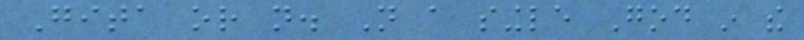Gita or not. Not a single God in the
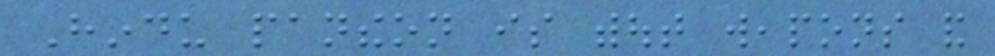Hindu pantheon is without weapons and
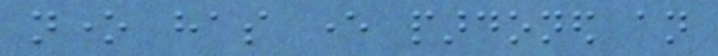none has ever pardoned an
